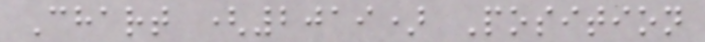Chart (2019) Position
